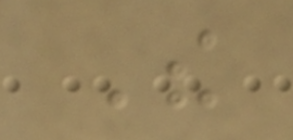The
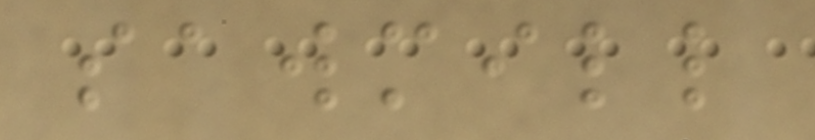sawmill
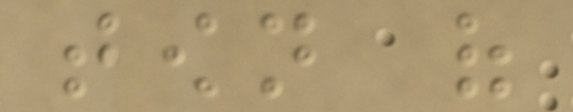town of
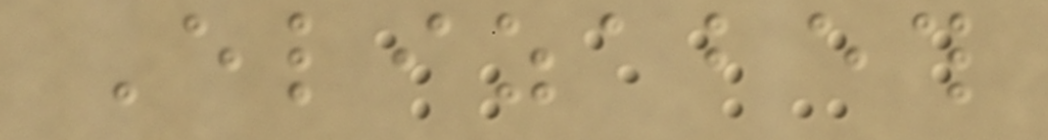Elizabeth
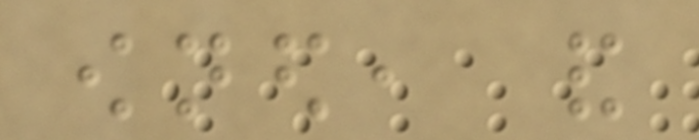owned, and
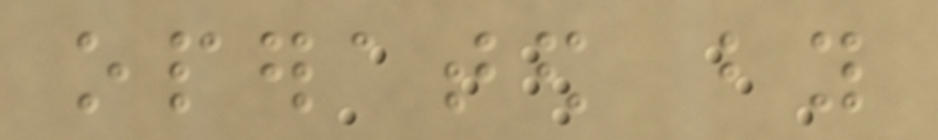operated by
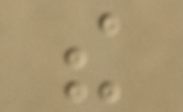the
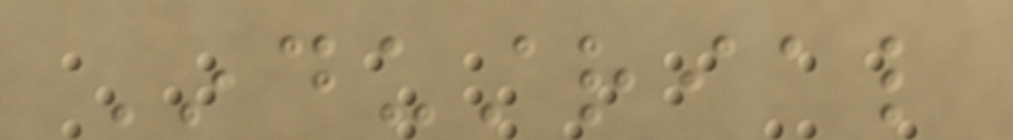Industrial
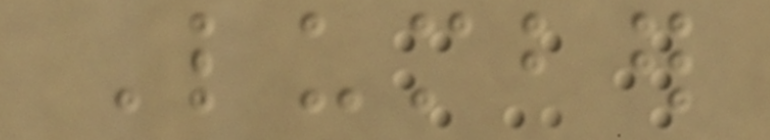Lumber
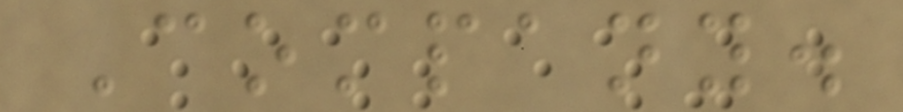Company.
